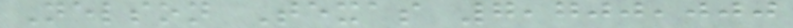Nelson Texas 7,700,000
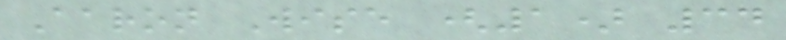Aaron Wise (1) 34
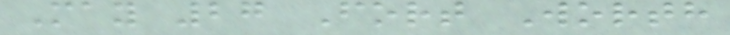May 27 Fort Worth
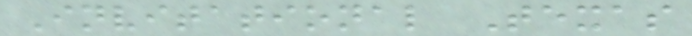Invitational Texas
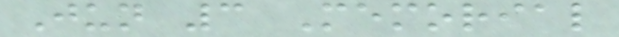Jun 3 Memorial
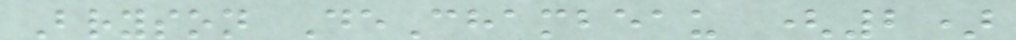Bryson DeChambeau (2)
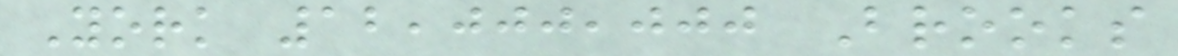York 12,000,000 Brooks
